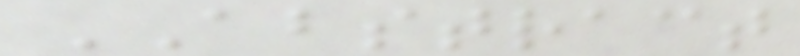ABSTRACT
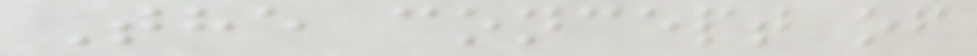The concept of
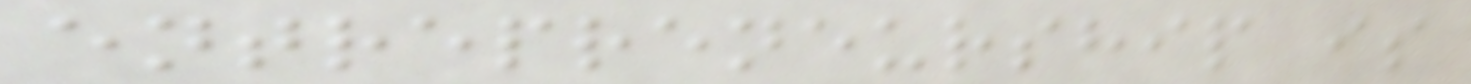entrepreneurship is
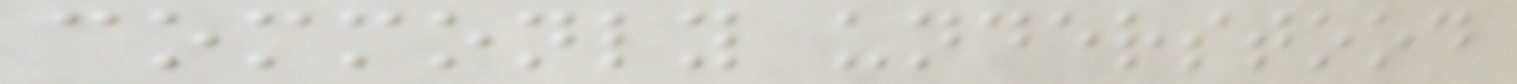commonly understood
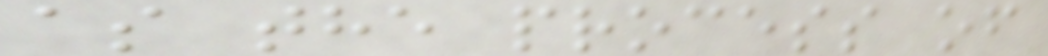as the process of
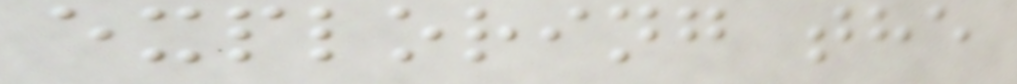exploring the
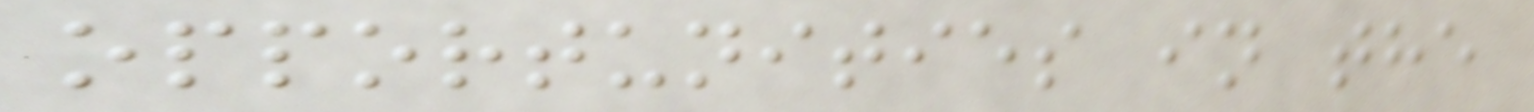opportunities in the
